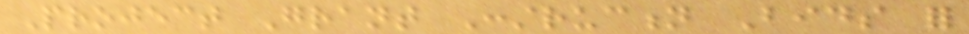Project Grant Construction Bids for
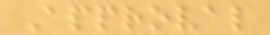Approval
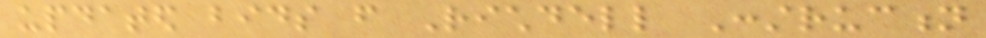updated bids from Richdell Construction
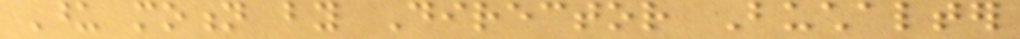Upon motion by Director Buchalter
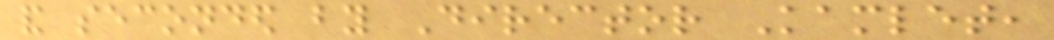and seconded by Director Kamlet,
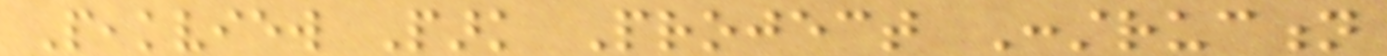Peakview Park Project Construction
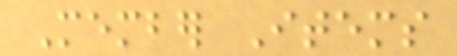Member Items
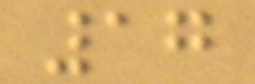17
